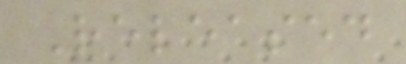Released
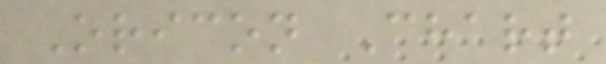Oricon Chart
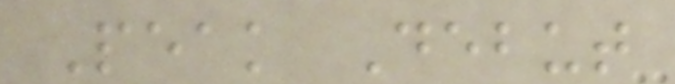Peak Debut
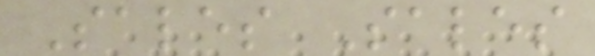Sales Sales
